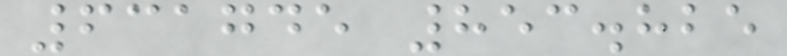631745 853.825
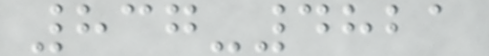837-4821
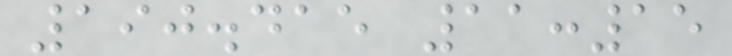190.415 11:15
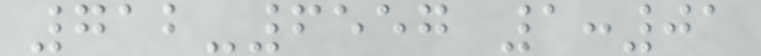712-6557 1:01
